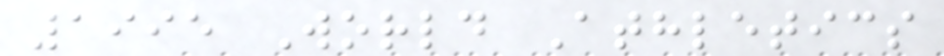1995 World Athletics
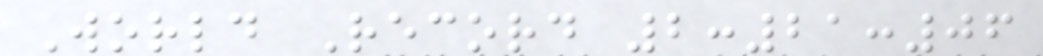World Record 2:21:06
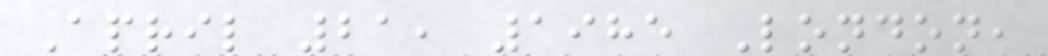April 21, 1985 London,
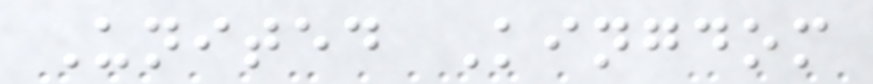United Kingdom
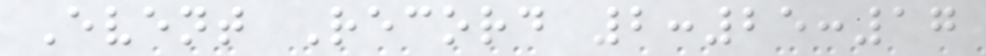Event Record 2:25:17
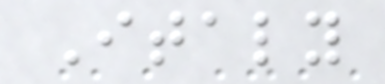Italy
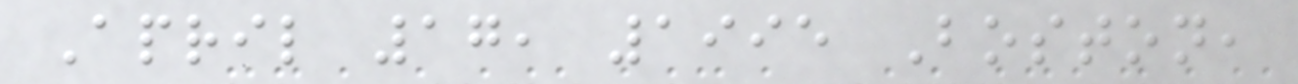April 17, 1995 Boston,
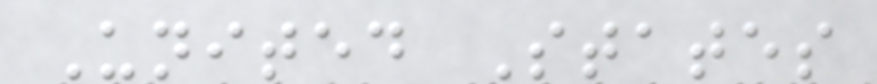United States
